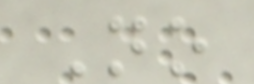No
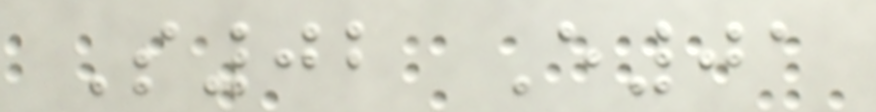S02 E01
